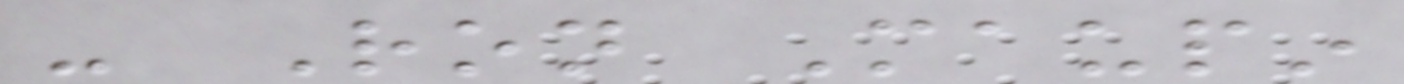- Ron Maupin
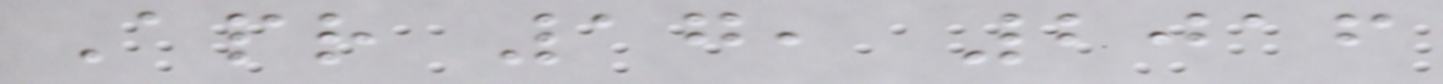Apr 17, 2016
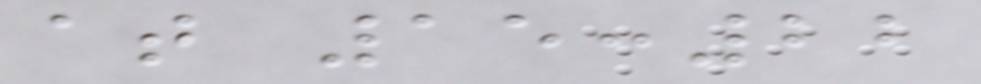at 15:22
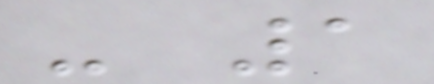- 1
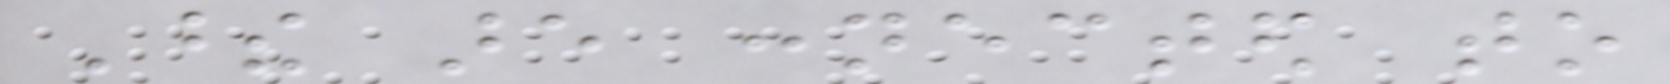These are connected to
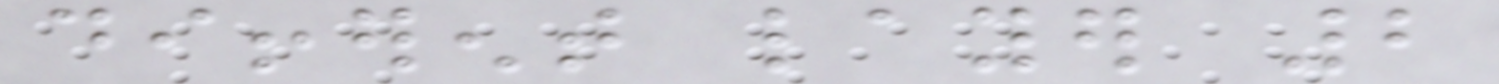different layer 2
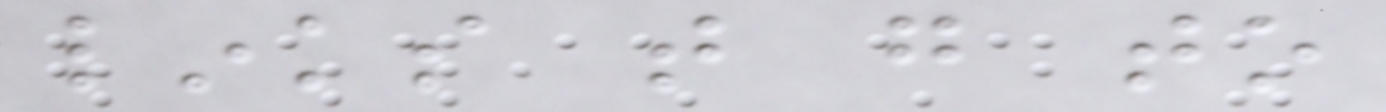links that go to
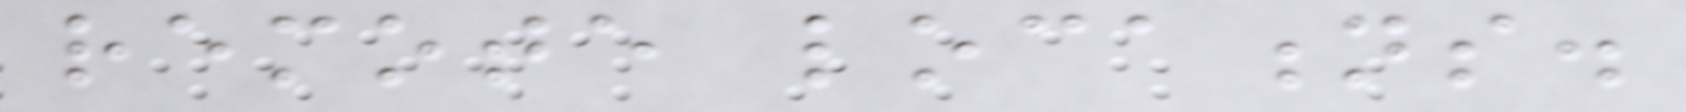remote locations.
